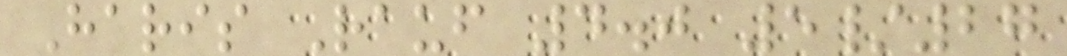Haris Rauf 4.0 5/27
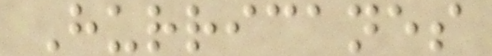Hurricanes
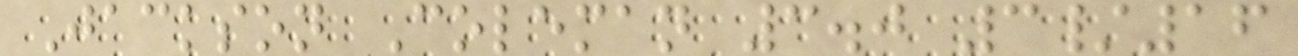Jackson Coleman 3.0 3/16
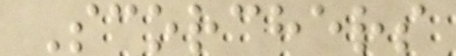Scorchers
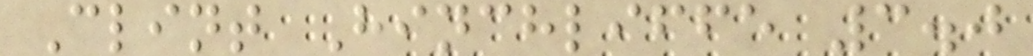Clint Hinchliffe 3.0
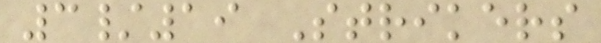3/19 Strikers
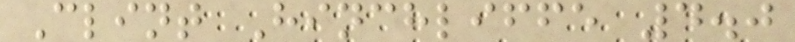Clint Hinchliffe 4.0
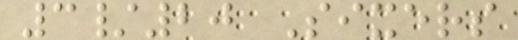3/20 Sixers
